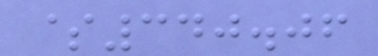$340.06
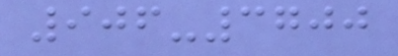906-3700
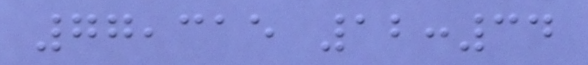77,315 12:34
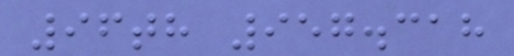96th 957.318
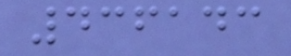436143
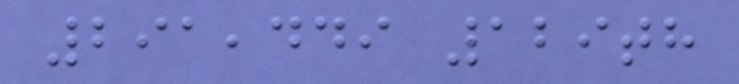291,449 129th
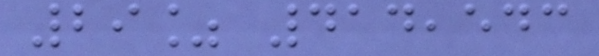29% 414,543
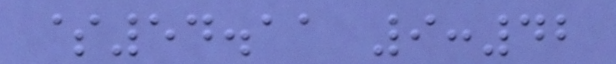$54.11 9:42
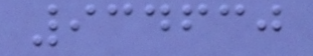934630
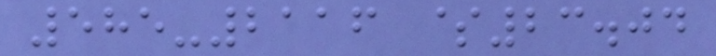585-2116 $23.04
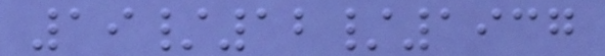19/12/1937
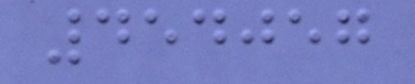454057
